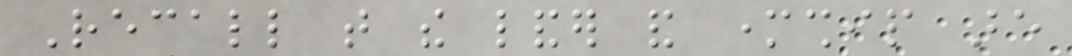Recall that the lander and mothership are
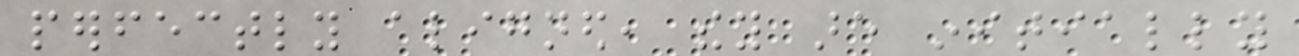perfectly aligned, they are initially
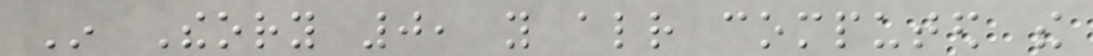In Theory 0, you already computed the
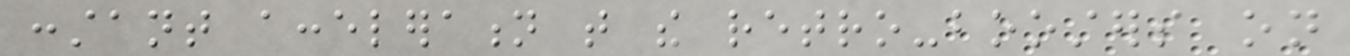constant acceleration that the retro-boosters on
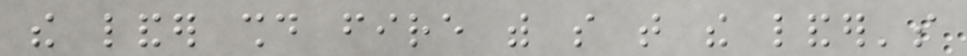the lander should fire with so that the lander's
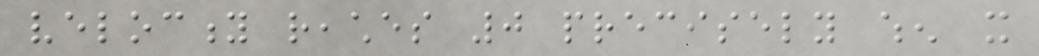velocity reaches 0 precisely when it
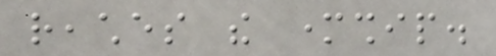reaches the mothership.
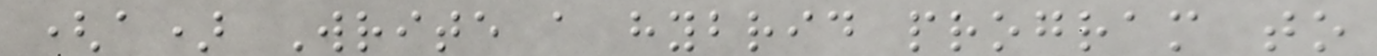(a) Write a hybrid program to
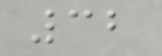32
